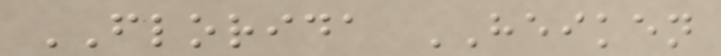FLORIDA HEIKEN
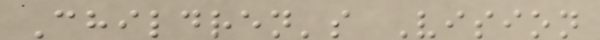Children's Vision
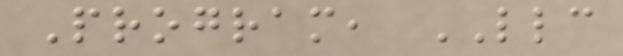Program, LLC
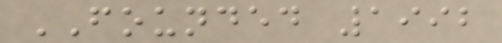FOUNDED 1992
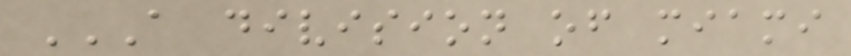A DIVISION OF MIAMI
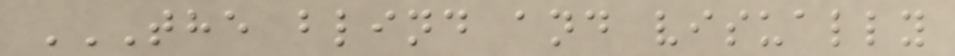THE BLIND AND VISUALLY
